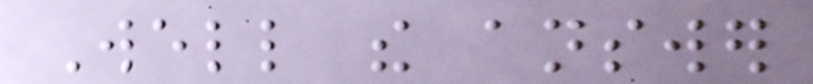Well the answer
